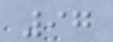97
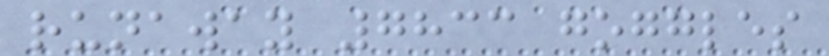runaway 7833 goggles
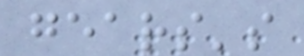gears's
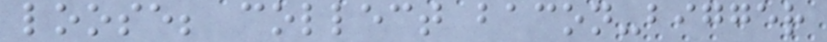loose; collect bacon-bigger
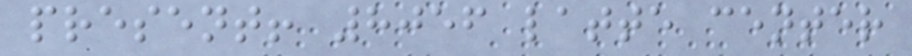present! 8056 latte center
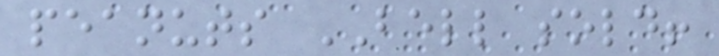peanuts BELL sold!
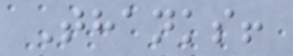Thanks!
